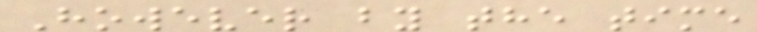However by the time
